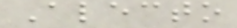Alecto
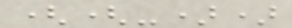((-))
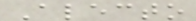Alecto
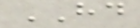HD
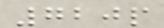720p
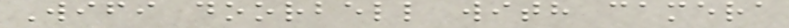Wifi doorbell with camera
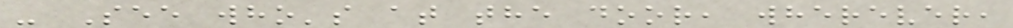- See who's at the door, wherever,
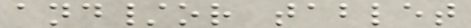and/or tablet
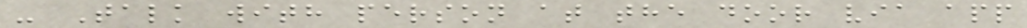- Talk with person at the door via app
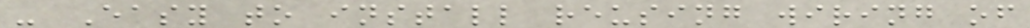- Easy to install reusing wiring of
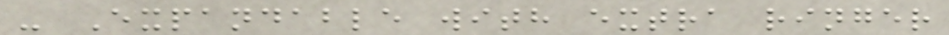- Expandable with extra ringer
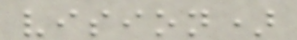vision)
